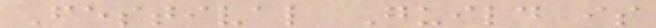Festival Guild is
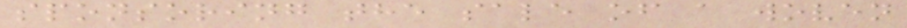sponsoring the sale of a woven
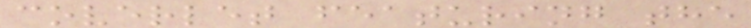coverlet featuring the
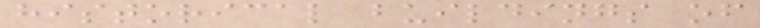historical buildings of
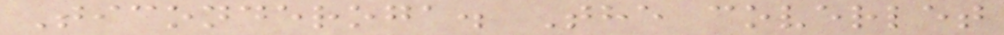Ticonderoga. The coverlet
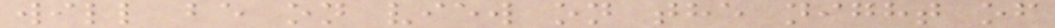will be on view on the night of
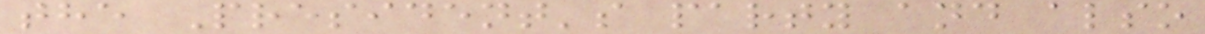the President's party and also
